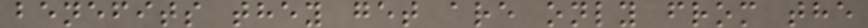benefits they get are only from the
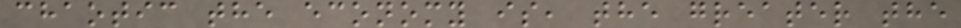chaotic the economy is, the greater the
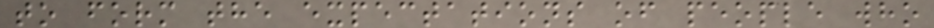to form the expectations of people who
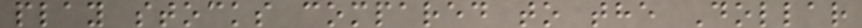play stocks compared to the Dollar
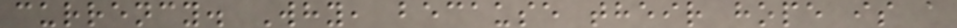currency. Why, because their hope is a
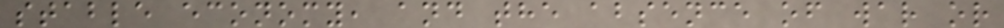stable economy, and the absence of war or
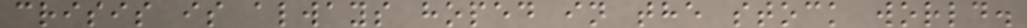crisis is always hoped in the stock world.
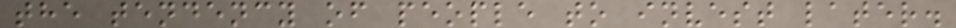the tendency of people to invest later.
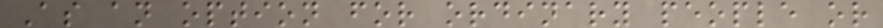As an option for ordinary people or
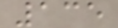135
